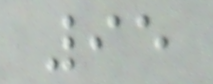95
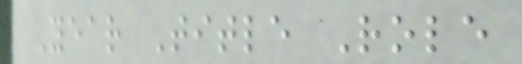Year Title Role
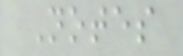Notes
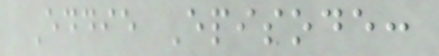Eddie Episode:
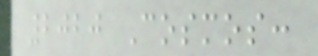2020 Cosmos:
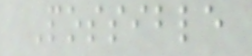Possible
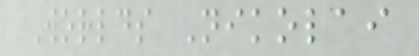Worlds Nikolai
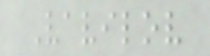Vavilov
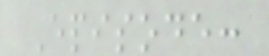Episode:
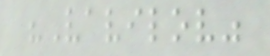"Vavilov"
